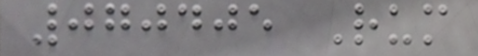070405 Rum
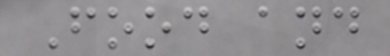Food and
